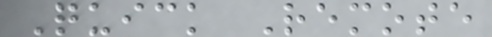Quick Remote
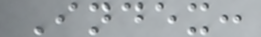Index:
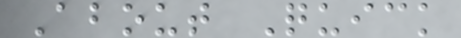About Quick
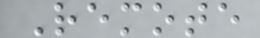Remote
